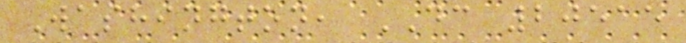Washington, DC 20515
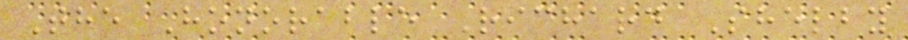The Honorable Richard Shelby
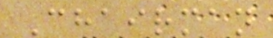Chairman
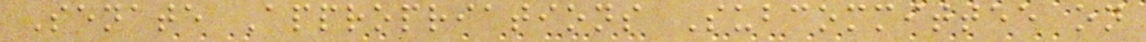Senate Appropriations Subcommittee on
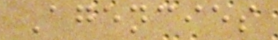Agencies
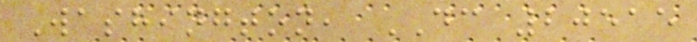Washington, DC 20515
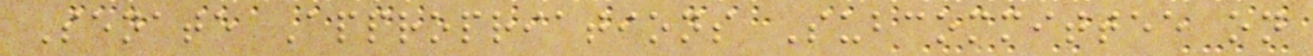Senate Appropriations Subcommittee on
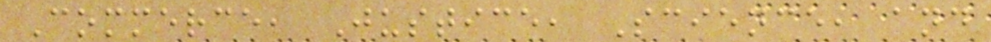Commerce, Justice, Science, and
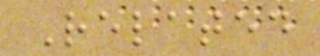Related
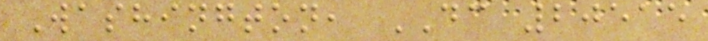Washington, DC 20515
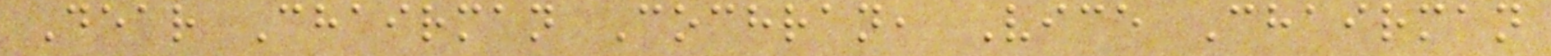Dear Chairman Cochran, Vice Chairman
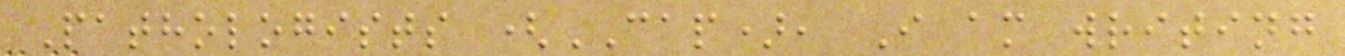Pathologists (CAP), I am writing
